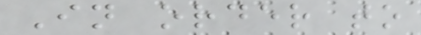In order to
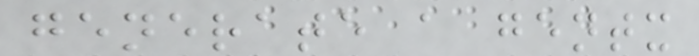generate a gentx
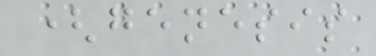(genesis
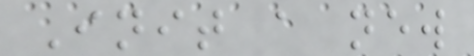Init a new
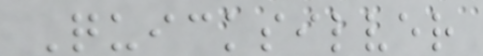Quicksilver
